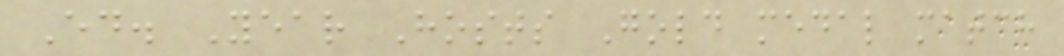Ed. Year Hosts Gold medal match
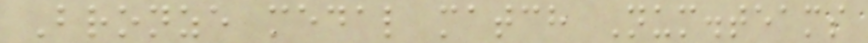Bronze medal match Num.teams
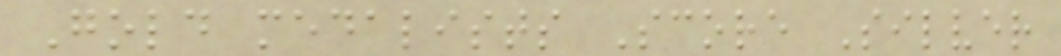Gold medalists Score Silver
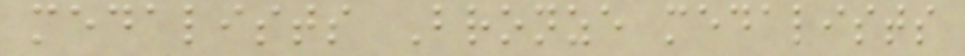medalists Bronze medalists
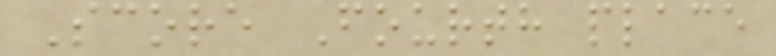Score Fourth place
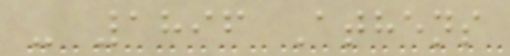- 1896 Athens
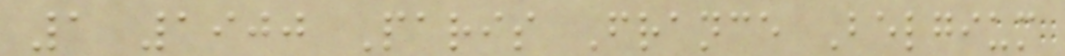1 1900 Paris France Belgium
